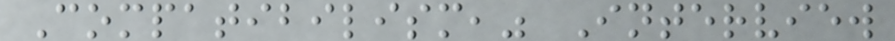Compatibilism," Interview
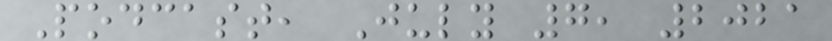Podcast, July 7, 2021
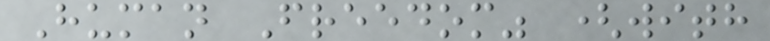Human Freedom" (with
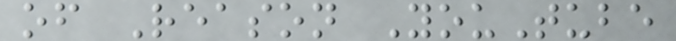of Reason YouTube
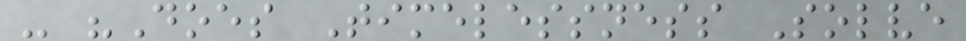- "Does Timelessness Solve
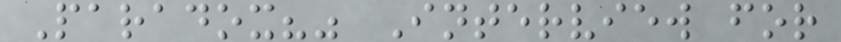Paradox?" Interview for
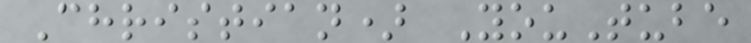Christian) YouTube
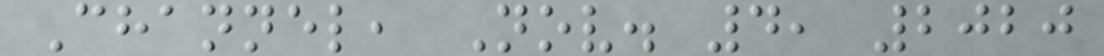Channel, Nov. 4, 2020
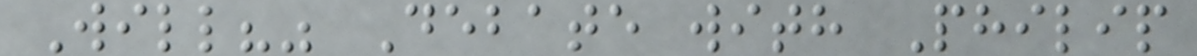Will?" Debate with Philip
